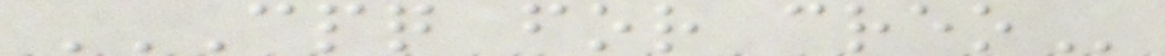CPQ FOR CREO
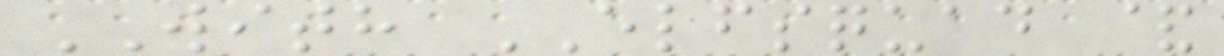WITH ELFSQUAD &
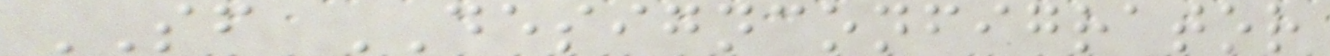SF DESIGNCONFIGRATOR
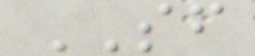SF
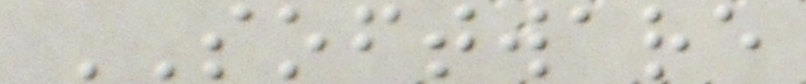SOFTWARE
